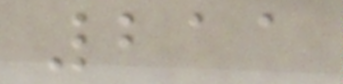211
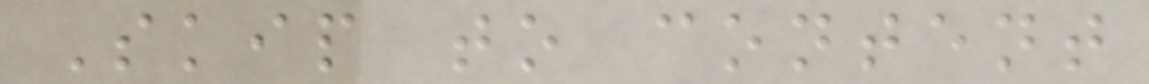Skip to content
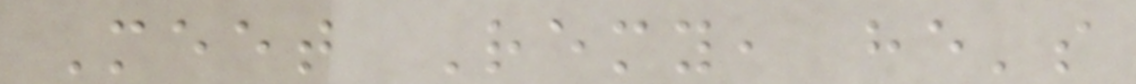Meet Remy, he's
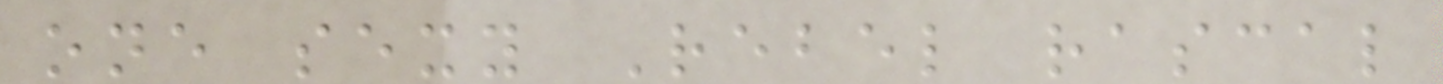one sexy Rebel rascal
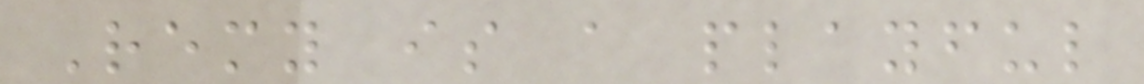Remy is a playful
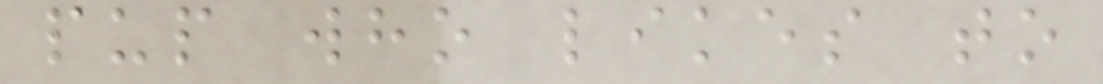pup who likes to
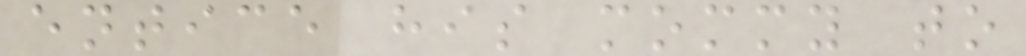entice his mommy to
